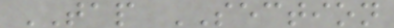TAP SECTION
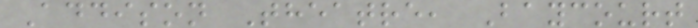Addison Theatre, Baycourt
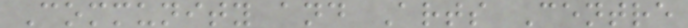Community and Arts Centre
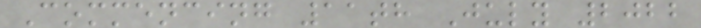Commencing 11th July 2022
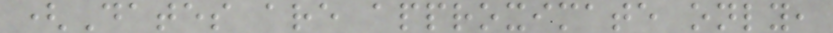(Dates are approximate only,
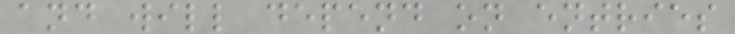and will depend on entries
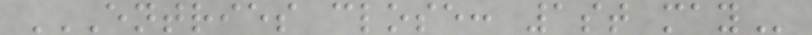ENTRIES CLOSE: 1ST MAY
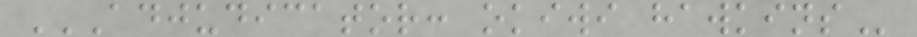ADJUDICATOR: OKIWI HAWKINS
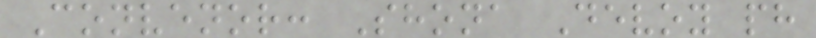Convenor: Shona Devoy ph
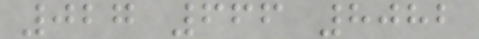027 666 8082
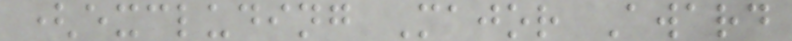(excluding Major Award
